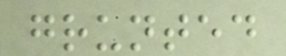grunted
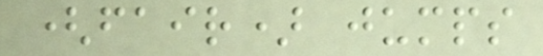(fair) jumps
